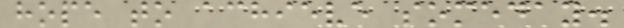hope to achieve someday.
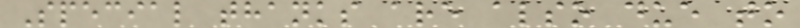Special thanks are also due to
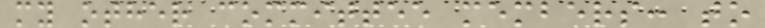my other committee members: to
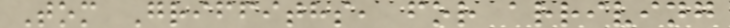Tom Griffiths, for arriving
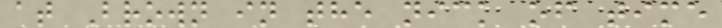at Brown in the nick of time
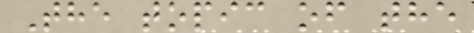The topic of the
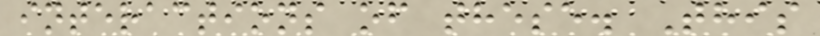interactions of these. This
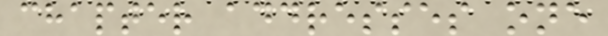chapter addresses one
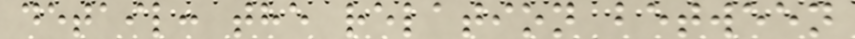detail: the relation between
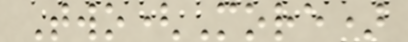Two(More)
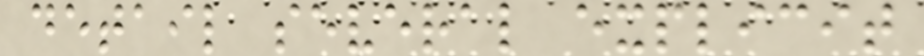detail several explicit
